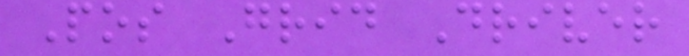Pos Grid Driver
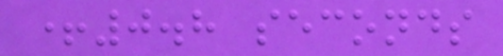+0.8 seconds
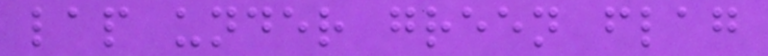lap under green flag
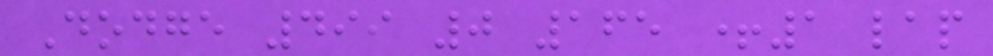Dodge 499 0 165 +1 lap
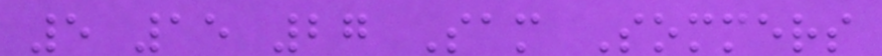5 15 27 Sam Sommers
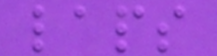laps
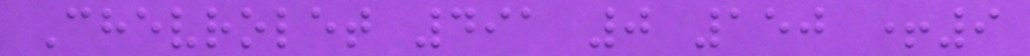Chevrolet 491 0 150 +9
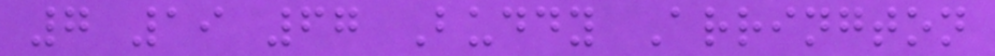7 19 67 Buddy Arrington
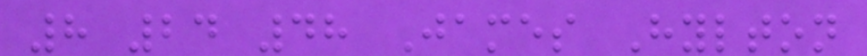8 24 48 James Hylton
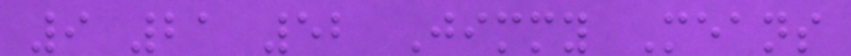9 21 52 Jimmy Means
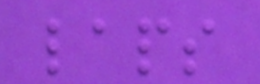laps
